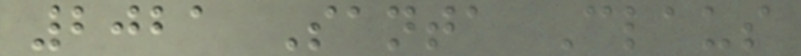2021 Santa Claus
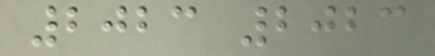2023 2023
